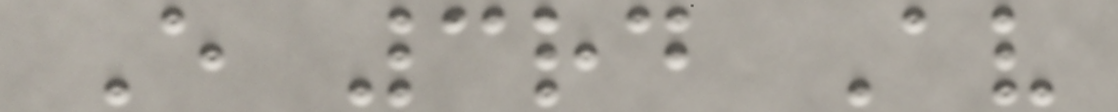E 3rd Av
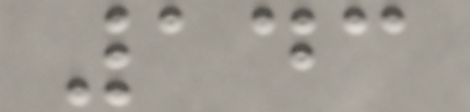143
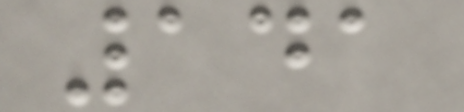141
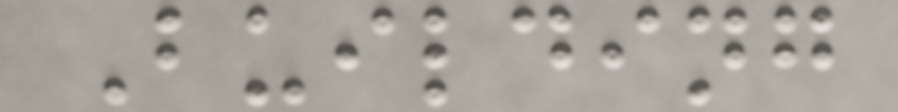Building
